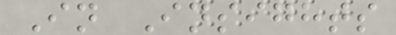In Insights
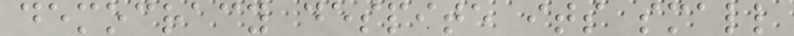democracy despite its small
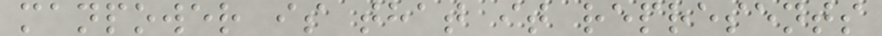manpower is that it represents
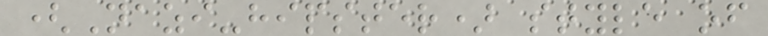(Nazi-hipster) style of
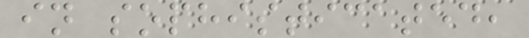in sophisticated,
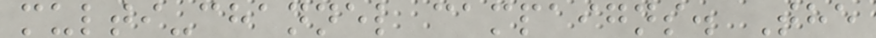multi-channel campaigns. The
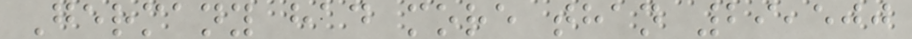Germany had more than 29,500
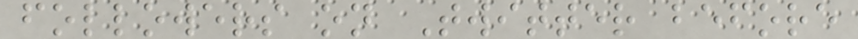followers on Twitter before
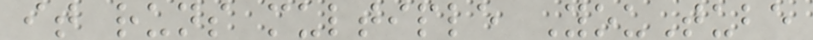it runs multiple YouTube
